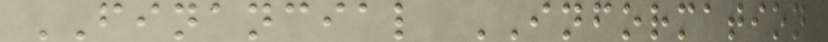FINANCIAL INFORMATION
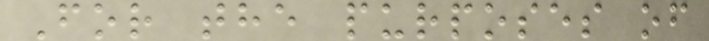For the purposes of
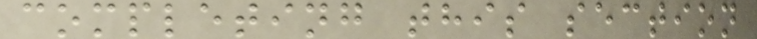completing this section
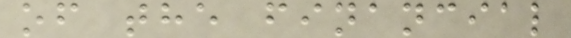of the financial
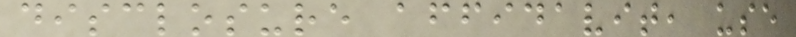disclosure affidavit, use
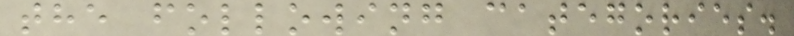the following categories.
